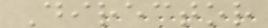Director
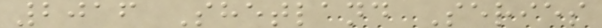2016 Shetland Series
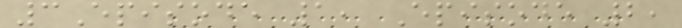3Episode 1, Episode 2,
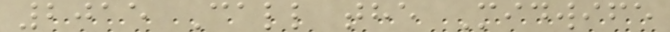2015 Call the Midwife
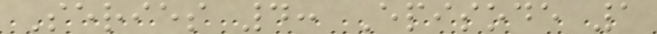Series 4: Episode 1
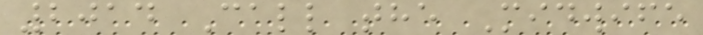2014 Call the Midwife
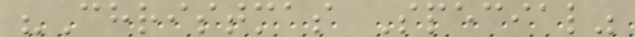"Christmas Special"
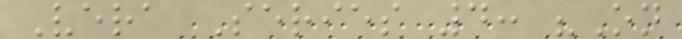Vera Series 4: "On
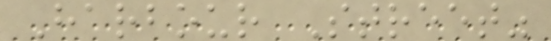Harbour Street"
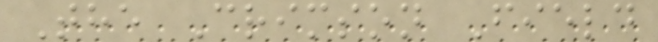The Crimson Field
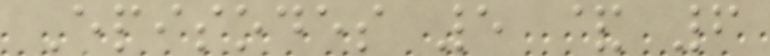Episodes 5 & 6
